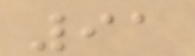91
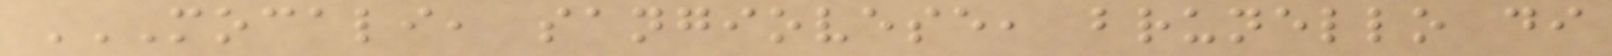MOCALI, SANGIOVESE, BRUNELLO DI
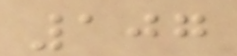107
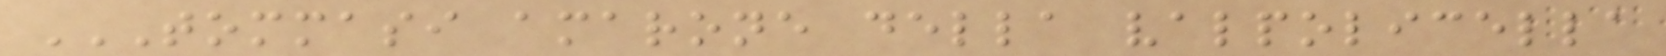TOMMASI AMARONE DELLA VALPOLICELLA
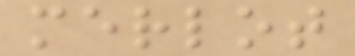merlot
